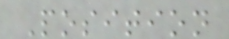Position
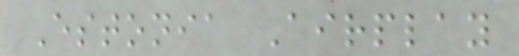Estonia Airplay
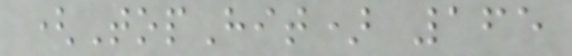(TopHit) 165
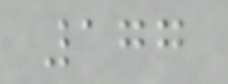177
